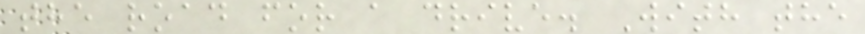the road for a drive. With the
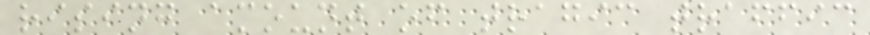rising amount of tragic traffic
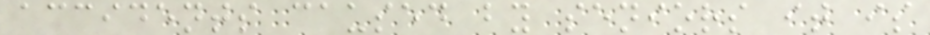accidents caused by seniors it is
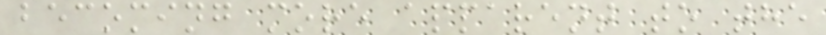becoming more apparent to the
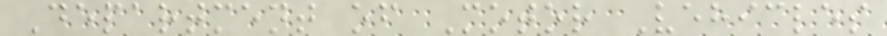Department of Motor Vehicles
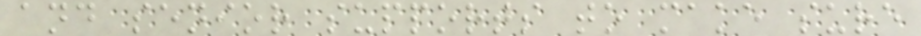and senior supports to make sure
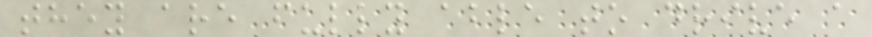they are fully able to drive a
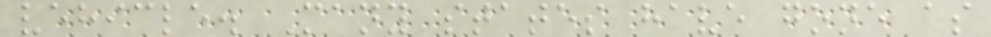vehicle. Many states have gone as
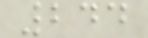244
